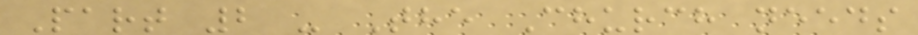Part 2 - The Church needs
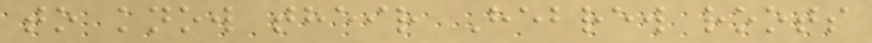to know their Hebrew roots
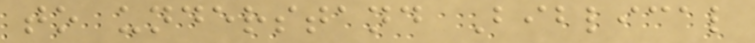to understand Biblical
